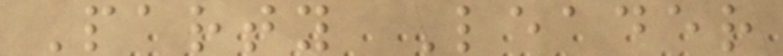Party Leader
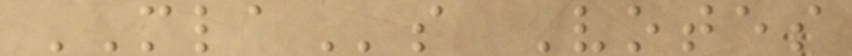MLAs Votes
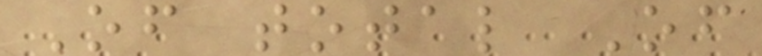Of total Of
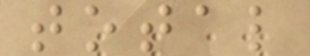total
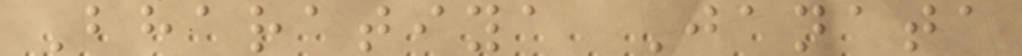Bharatiya Janata
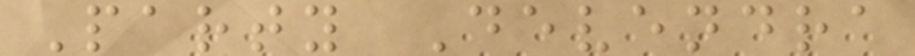Party Devendra
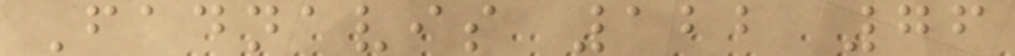Fadnavis 122 76
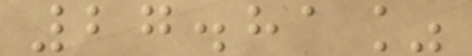27.81%
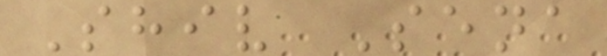Shiv Sena
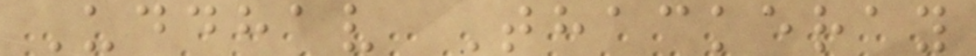Uddhav Thackeray
